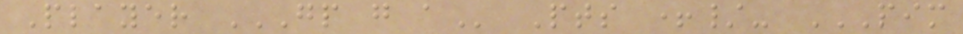Player GP G A Pts +/- PIM
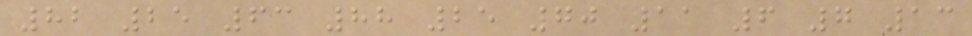82 25 63 88 25 70 11 6 7 13
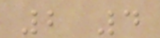2 4
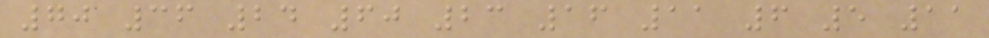70 36 24 60 23 16 11 6 5 11
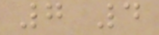7 4
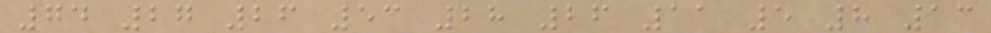74 27 26 53 28 26 11 5 8 13
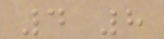4 8
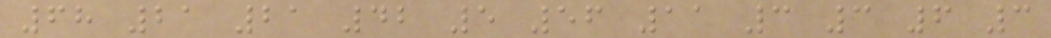68 21 21 42 5 56 11 3 3 6 3
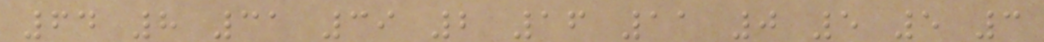64 8 31 39 2 16 11 0 5 5 3
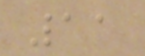11
